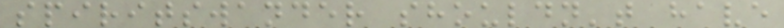spiritswander shouldn't have
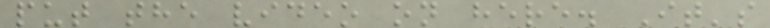put the video on here. It's
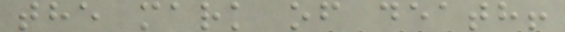the mark of death!
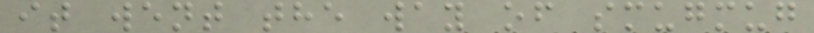it went the way of smugmug
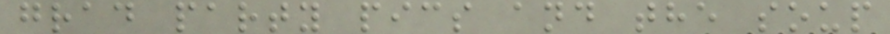grad party pics and the soup
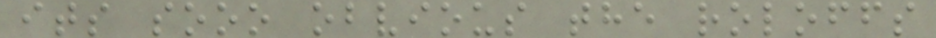its sooo obvious the roloffs
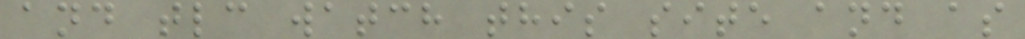and tlc watch this site and as
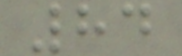84
